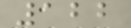122
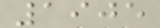1905
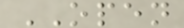OPEN
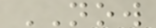NOW
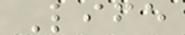Life
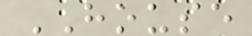HOUSE
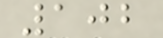102
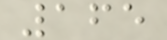165
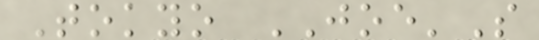Tokyo JOE'S
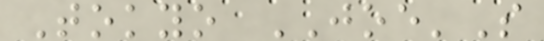Tokyo JOE'S
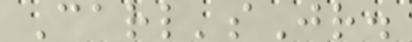Carl'sJr.
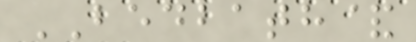BEDBATH&
